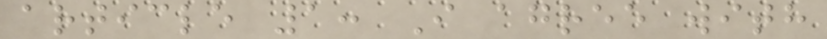article 1: I agree with
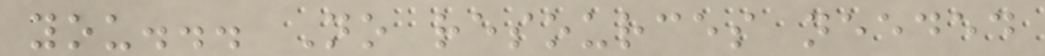you... No resources needed
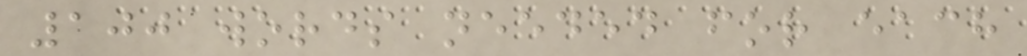100 words needed for each
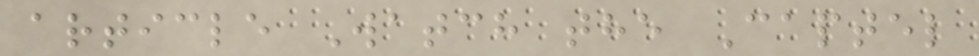article Watch the Captel
